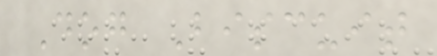Dog Biscuit
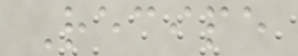Recipe
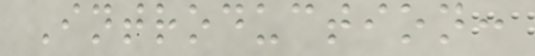Introduction:
